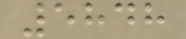5848
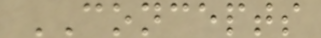CONCEPTS
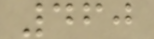460
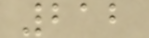212
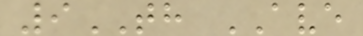9TH AVE
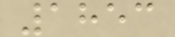1853
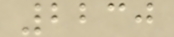2230
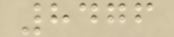8476
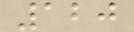120
